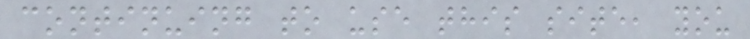continuing to use this site, you
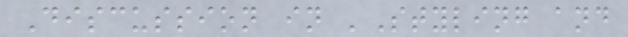Discussion in 'Styling and
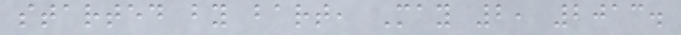started by bart, May 2, 2013.
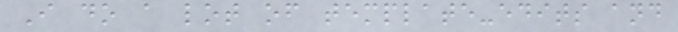I do a lot of template-edits and
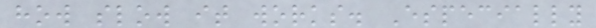how slow it works. Especially
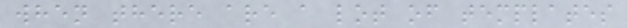when there are a lot of templates
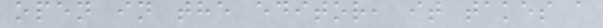open in the editor, it takes a
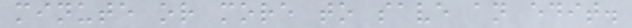minute or more to save an edit.
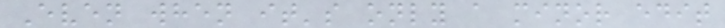Even when it's only a minor edit
